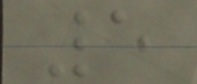5
